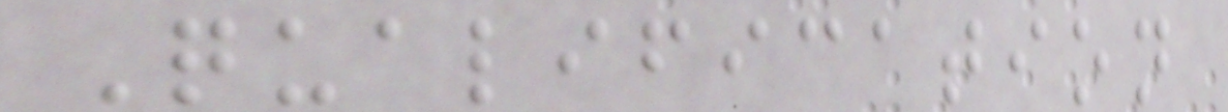Qualification
